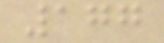177
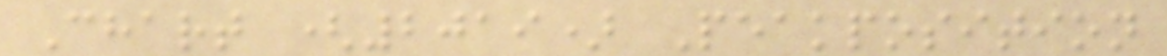Chart (2019) Peakposition
